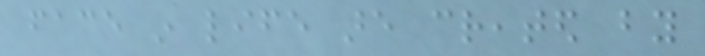face in life are created by
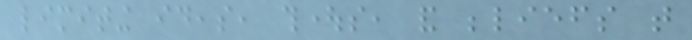limiting ideas, thoughts, and beliefs that
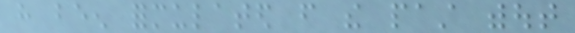have been formulated from the past without
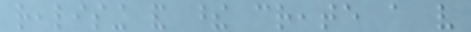realising and these create a very
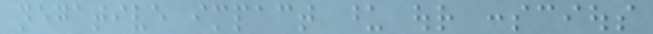negative impact upon our conscious
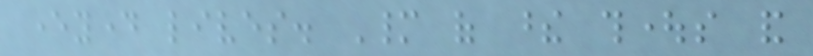everyday lives. Many of these thoughts and
